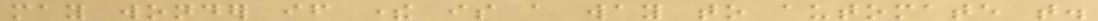may wonder if there is a way to automate that.
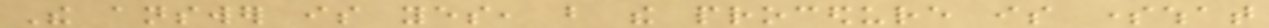The answer is yes, but the procedure is somewhat
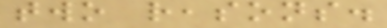two reasons.
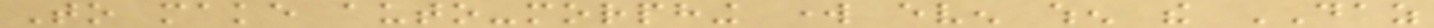To make auto-morphing work even when the DAZ
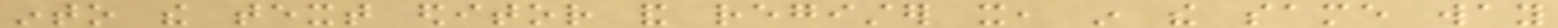into the text editor and register it, in the same way
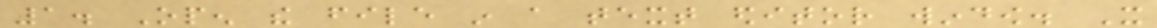1. Open the file in a text editor window. It
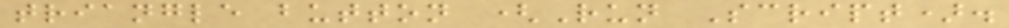triangle button (Run Script).
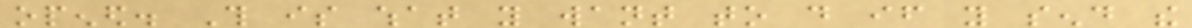opened. This is what you want to do if you send the
